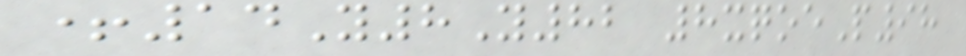+14Y8Y82 8xqoeP98
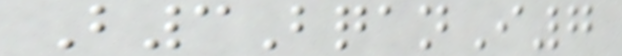B3BqanI7
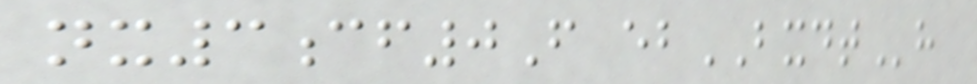nx3cf0F ebBXDTh
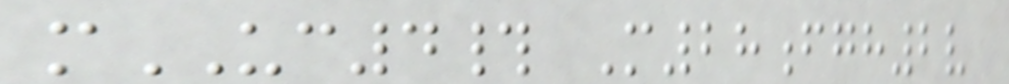mUC4# M28fgh2v
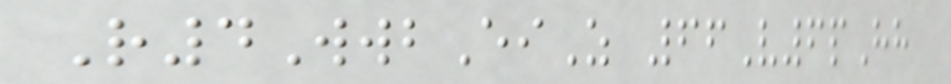R4WwbEiZ 66V6pHh
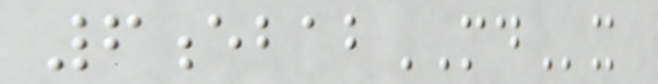6ebabMDx
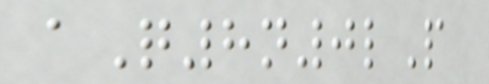aQ8n0lP
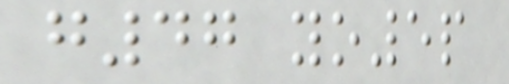g47 yo5p
